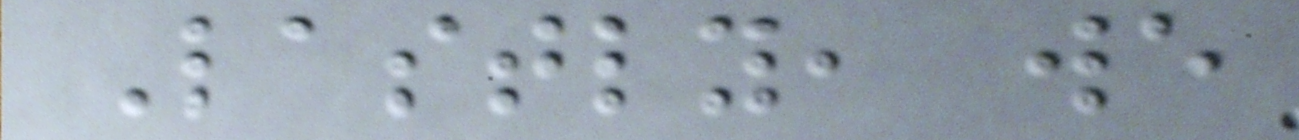Lastly, we
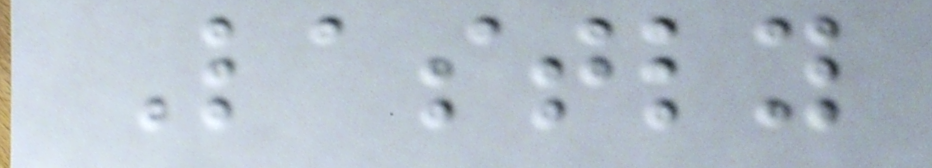Lastly
